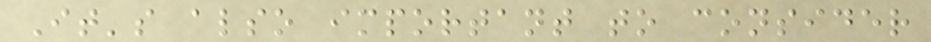It's also important to consider
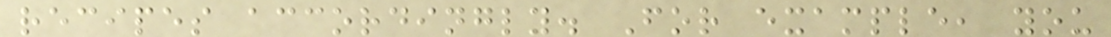recipes accordingly. For example, you
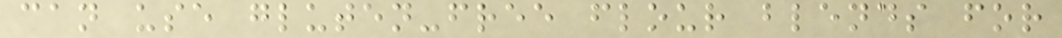can use gluten-free flour blends for
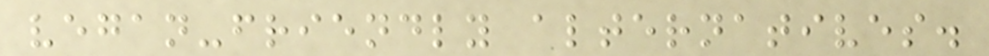vegan-friendly alternatives.
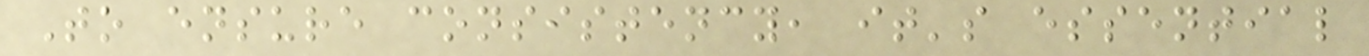To ensure consistency, it's essential
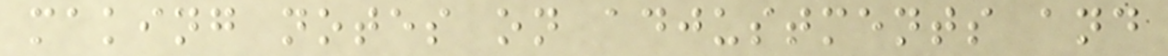making notes on adjustments and
